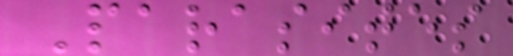Parasites
